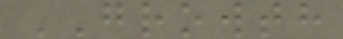GROWTH
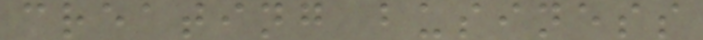creating business
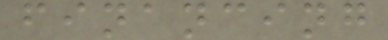financing
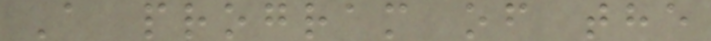A program of the
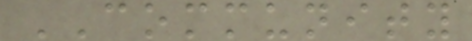COMMUNITY
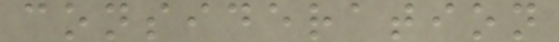consideration
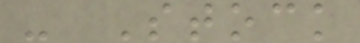- Stock
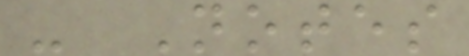- Notes
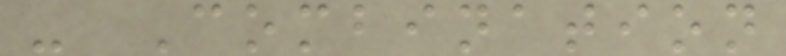- Combination
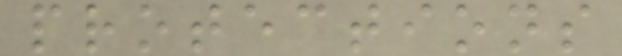protections
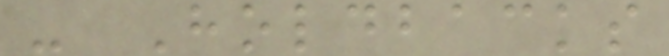- Holdbacks
